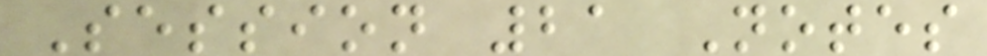Session 21 Notes
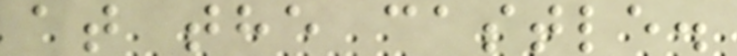at the castle.
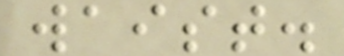waist.
